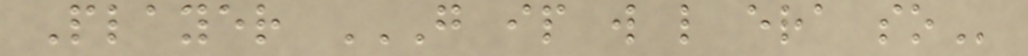Player G IP W L ERA SO
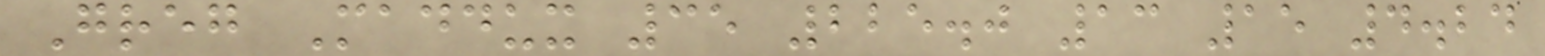Greg Maddux 35 225.0 13 15 4.24
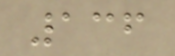136
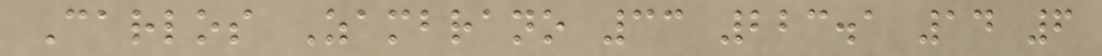Carlos Zambrano 33 223.1 14 6
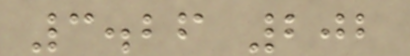3.26 202
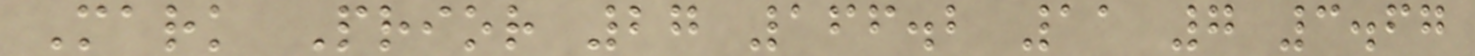Mark Prior 27 166.2 11 7 3.67
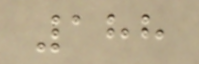188
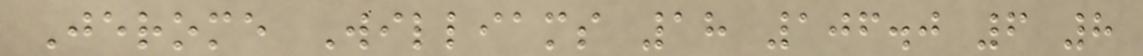Jerome Williams 18 106.0 6 8
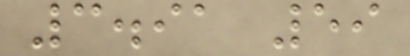3.91 59
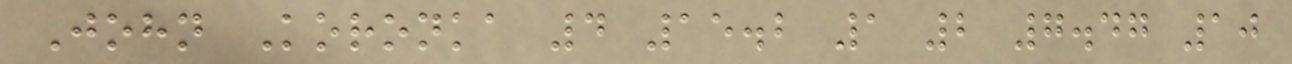John Koronka 4 15.2 1 2 7.47 10
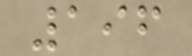196
